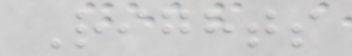Rights
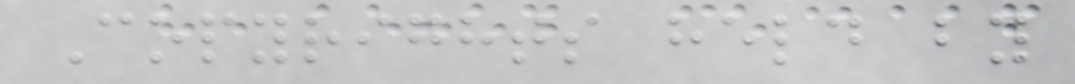Copyrights held by
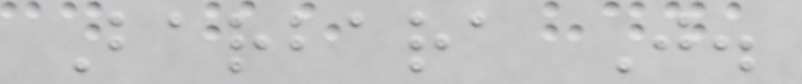Barbara J.
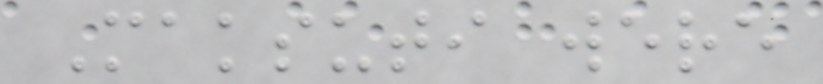Maksuti were
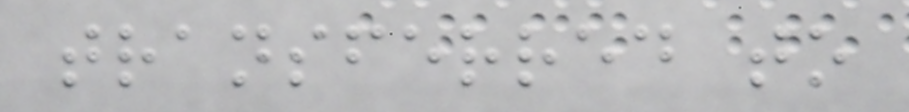transferred to
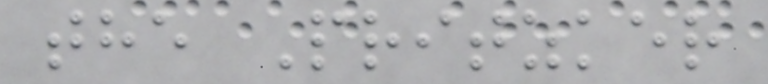the Pritzker
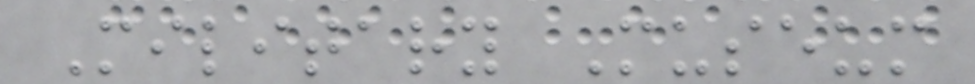Military Museum
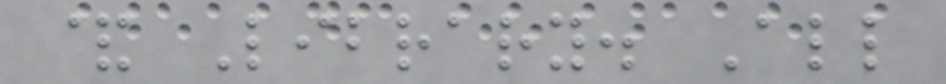& Library. All
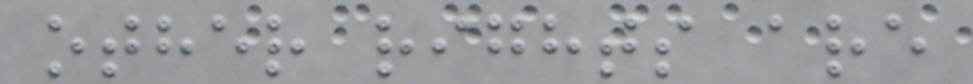other rights are
